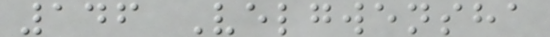146 Velgwensha
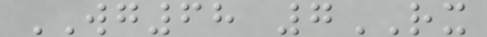WG68 7RX
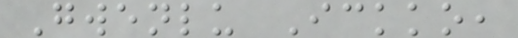Gwenlu Ickko,
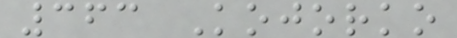363 Kojorko
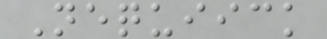Nequiick
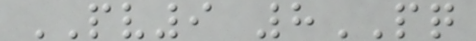PV9 8PQ
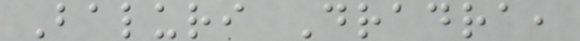Baluri Dradra,
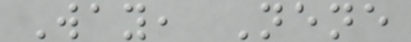Way, Nene
